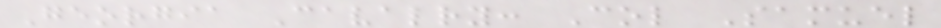Georgia Cavalry: Col Samuel
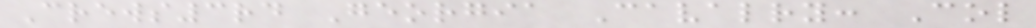Crews3rd Georgia Cavalry: Col
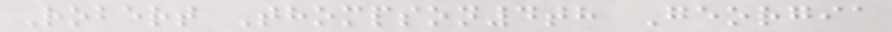Robert Thompson4th Georgia
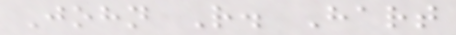John R. Hart
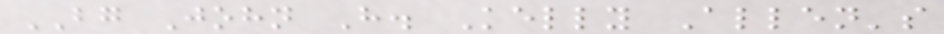BG John H. Kelly Allen's
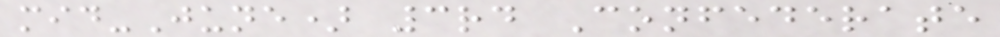mid-June) 3rd Confederate
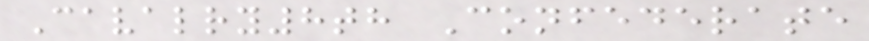Cavalry8th Confederate
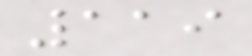119
